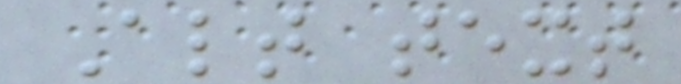Alt text
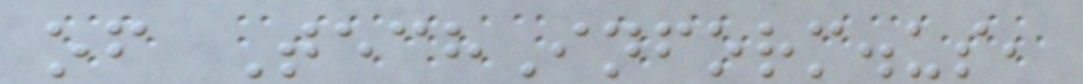of TechInform.us,
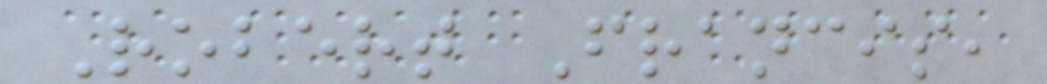Robert Francis,
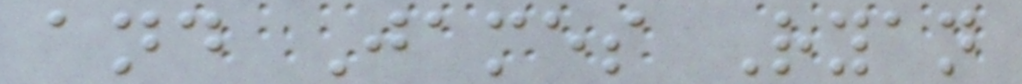and James Ryan
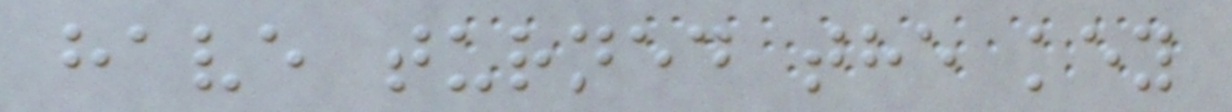have turned the key
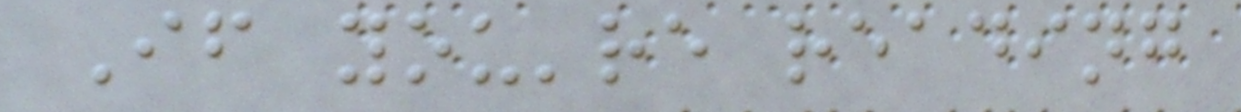If you're reading
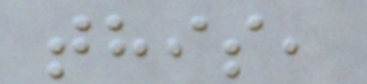this,
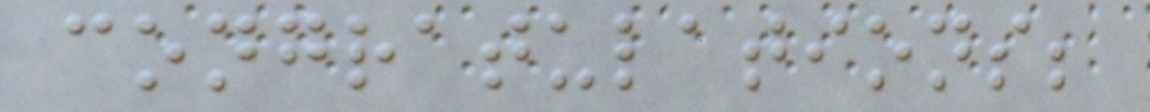congratulations;
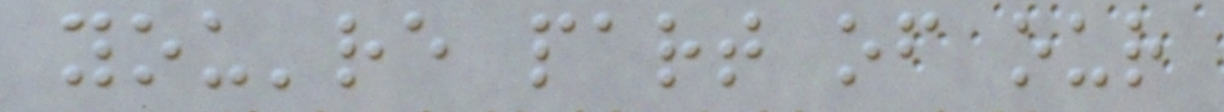you're part of our
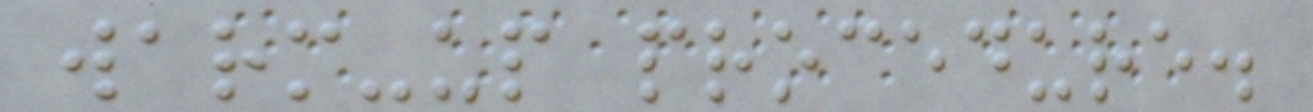warm-up procedure.
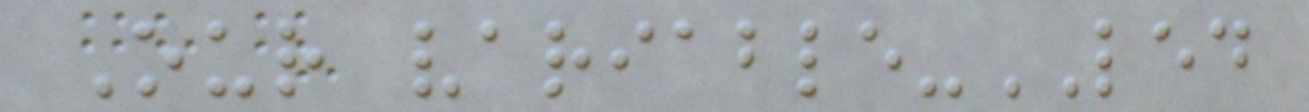Our variable-LED
